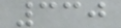330
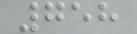758
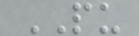PU
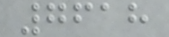7618
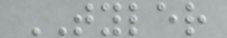TYLER
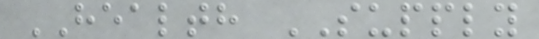HEALTH SUPPLY
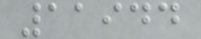11944
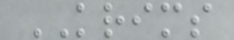KRIMS
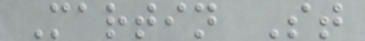Martin St
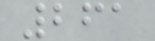261
